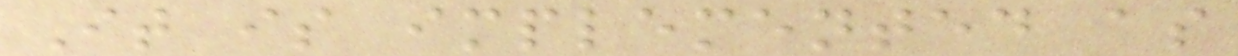It is implemented as
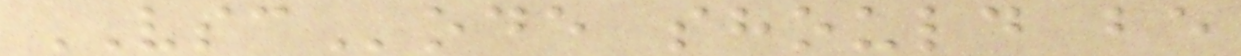VSCode should be
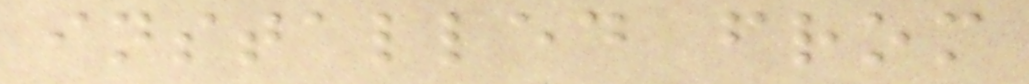installed from
